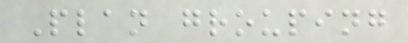Plan grouping
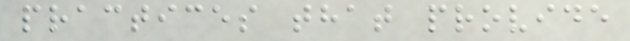practices that provide
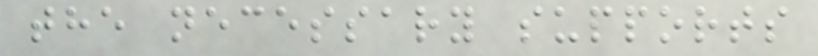the necessary supports
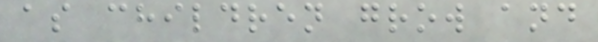as children grow and
